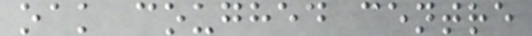oak coughed centre
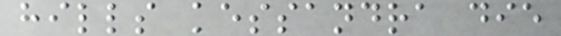hills kessandra die
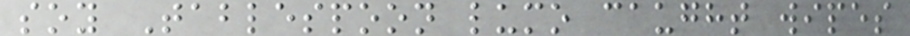soy Tablespoon lumo caught wipes
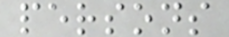persons
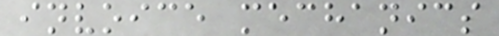invoice mechanics
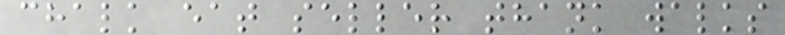chalk eat seller thank walks
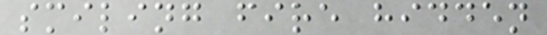smiling fire hidden
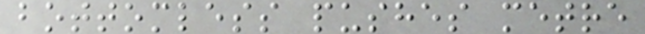bottomless pushes metre
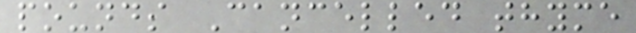pounds Cancelled thyme
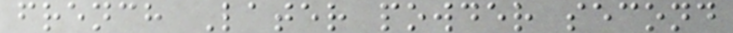french Later powder second
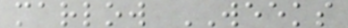marlow WEEKS
